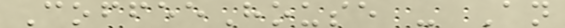CoffeeHouse - An
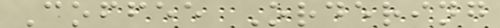Coffee Ordering
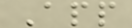App
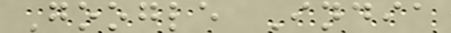Google India
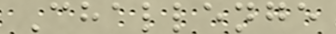Challenge
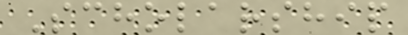Scholarship
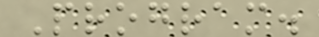Program.
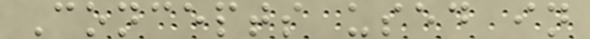Concepts used in
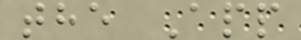the App
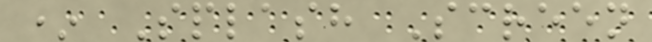* Splash Screen
